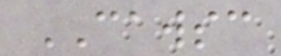CAWSC
